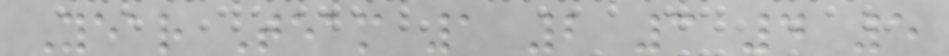Year Team 1 2 3 4 5
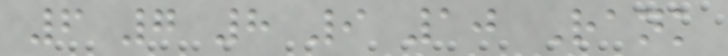6 7 8 9 10 Rank
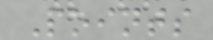Points
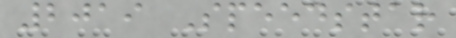2019 Speedstar
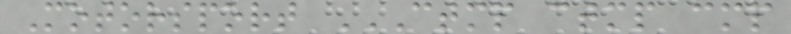Motorsport CTMP CTMP CMP
